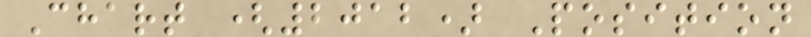Chart (2012) Position
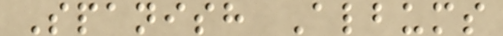Spanish Albums
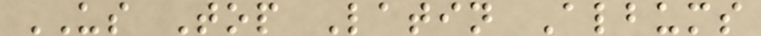US Top Latin Albums
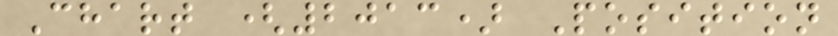Chart (2013) Position
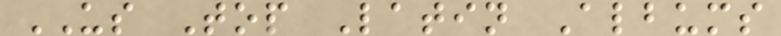US Top Latin Albums
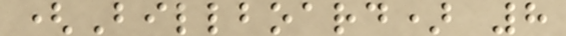(Billboard) 8
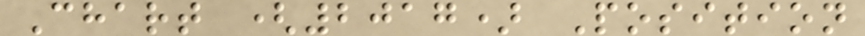Chart (2017) Position
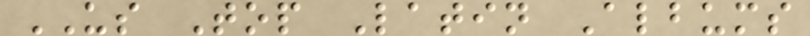US Top Latin Albums
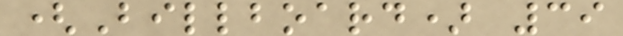(Billboard) 39
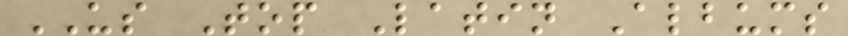US Top Latin Albums
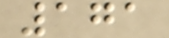171
